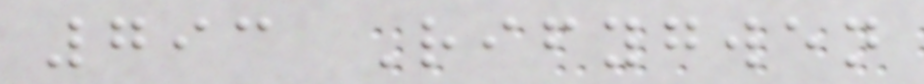793 Rifygwen
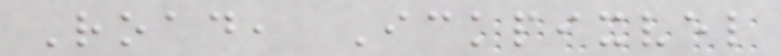Road, Ickpixvel
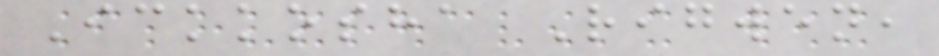Ickkosha Rigwen,
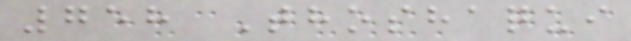758 Thoshaqui
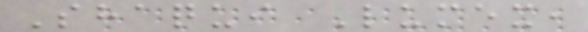Shaqui Lumex,
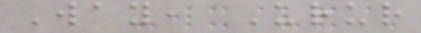Way, Urur
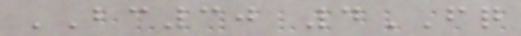BC30 4FQ
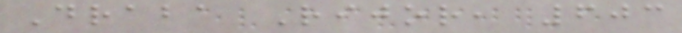Draba Rijor, 603
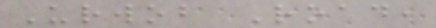Urwob Road,
